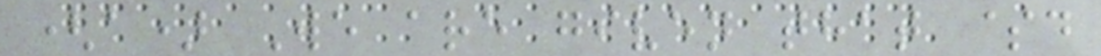(a) We are given that $d
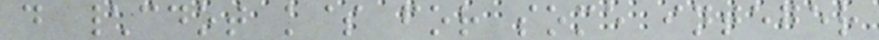d \cdot k$ for some integer
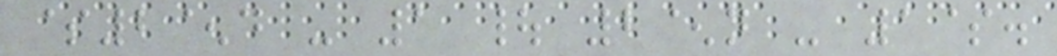$2^d - 1 | 2^n - 1$.
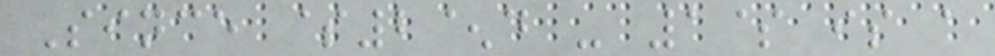Since $2^d - 1$ is a
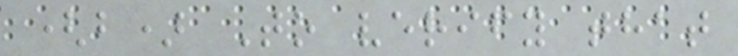(b) To verify that
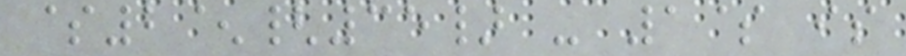$2^{35} - 1$ is
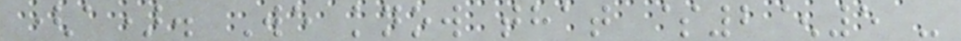(a). We know that $2^5 -
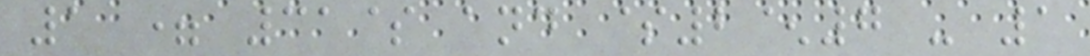1 = 31$ and $2^7 - 1
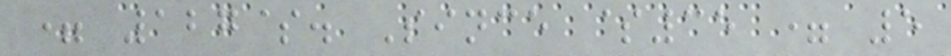= 127$. Since $35 = 5
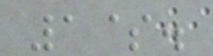1$.
